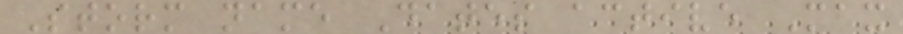Storm name Dates active Max
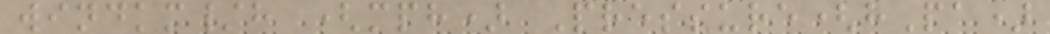windkm/h (mph) Pressure(hPa)
